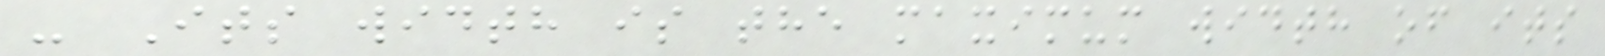- Its width is the maximum width of its
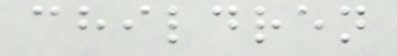children
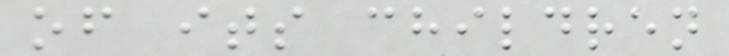of its children
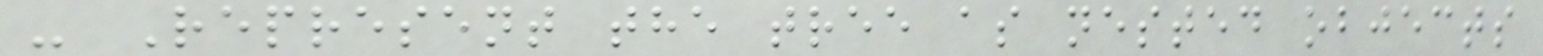- Represent the tree as nested objects
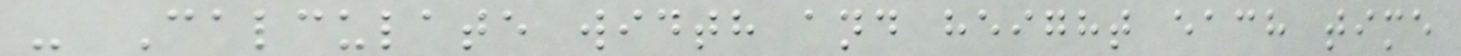- Calculate width and height each time
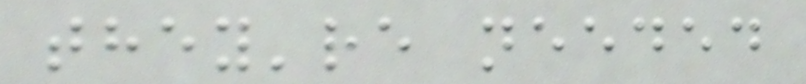they're needed
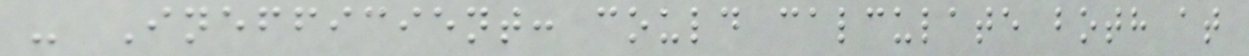- Inefficient: could calculate both at
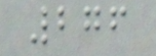276
